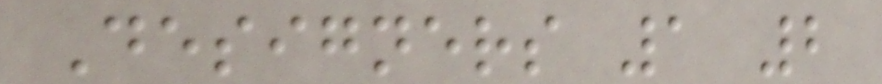Designers 1 2
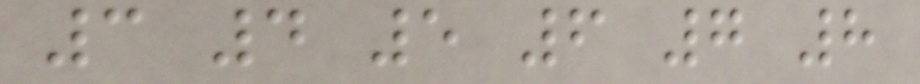3 4 5 6 7 8
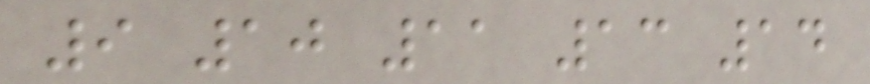9 10 11 13 14
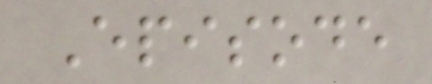Episode
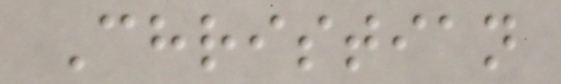Christian
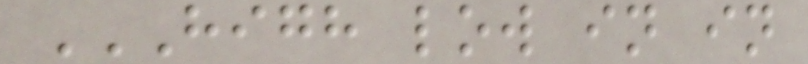HIGH LOW IN IN
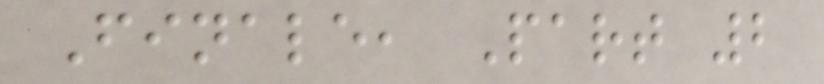Finale, Part 2
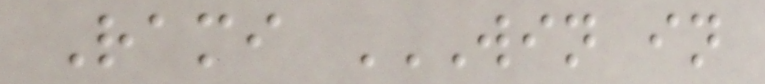Rami WIN IN
